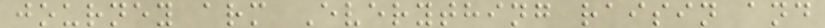journey arm Everything raisin and
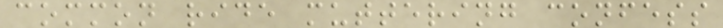common ride muttering confess
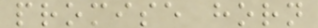promise horn
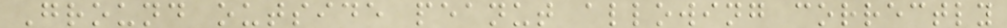Ground outside peanut allowing correctly
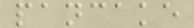pancake
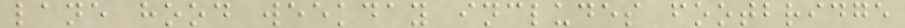lane hood weekday includes footbridge
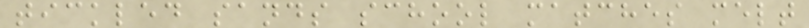tickled sands school matches melt
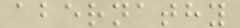abernathy
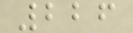226
